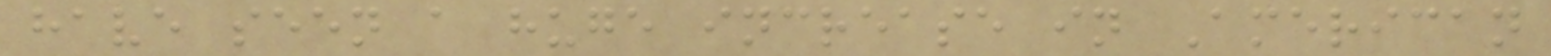have seen a huge increase in American
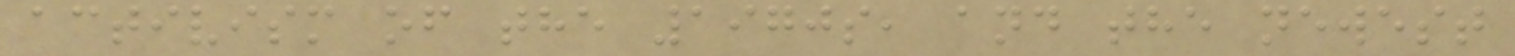activism of the 1970s, and the newest
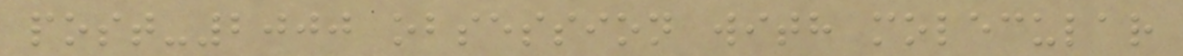post-2000 obsession with molecular
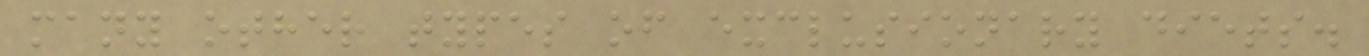many other types of exclusionary diets.
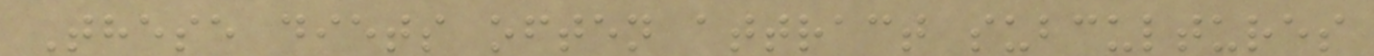These diets often attract subcultures
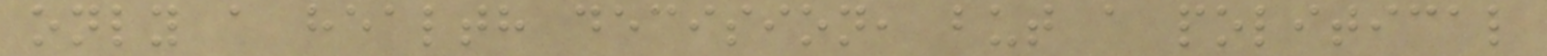only a health decision, but a political
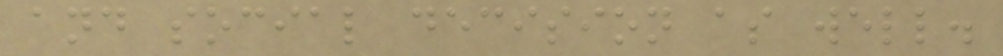and social decision as well.
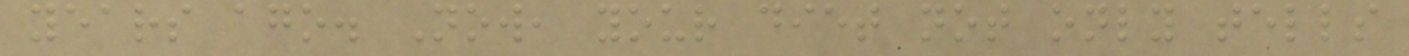years ago. Now, your diet not only tells
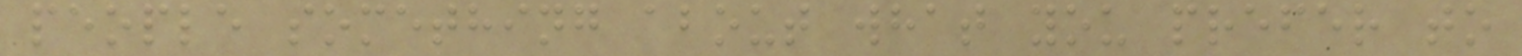people something about what you prefer to
